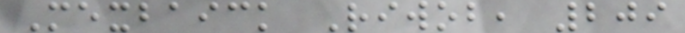Mexbaick Riwob, 209
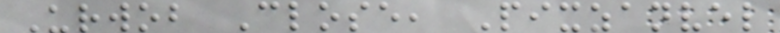Urwob Close, Pixzanvel
